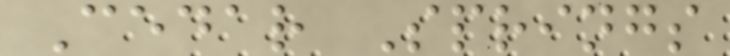Cedar Springs
